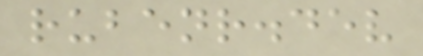rubenr.dev
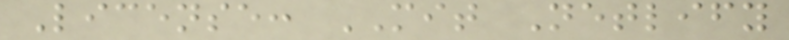License: MIT Netlify
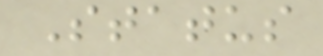Status
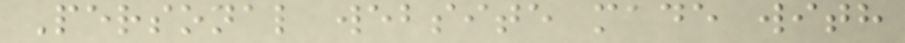Personal website made with
